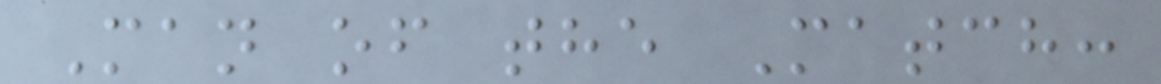Man of the Match:
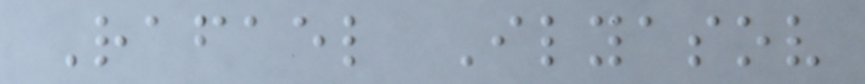Rafael Ilyasov
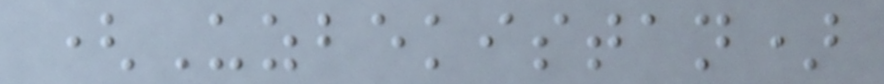(Uzbekistan)
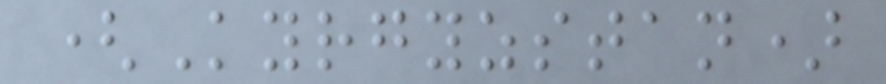(Kyrgyzstan)
